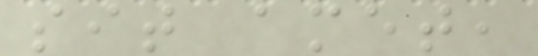sit amet,
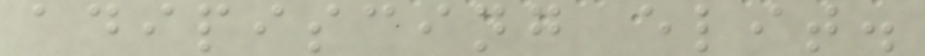adipiscing elit.
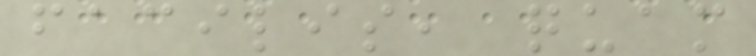facilis, quam
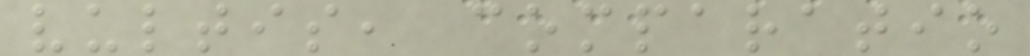vultis, comparatio
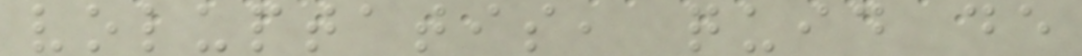voluptatis, quid de
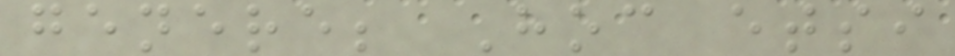genere; Hoc etsi
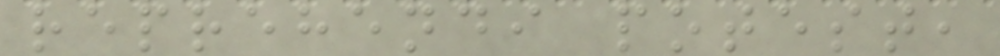reprehendi potest,
